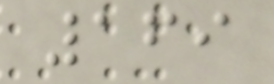169
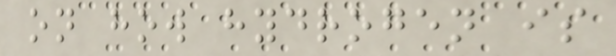on how hydrogen is
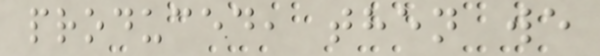produced, then we
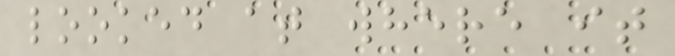looked at where it
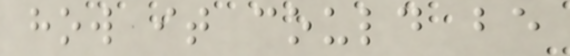how it could be
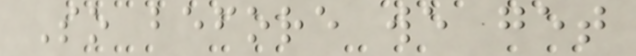So before we get
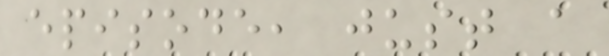episode, just a
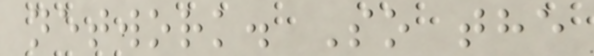network. So the
